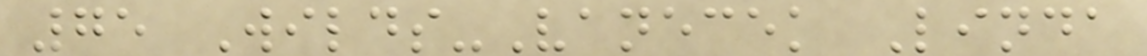75 Wilds-Vanecek Linda
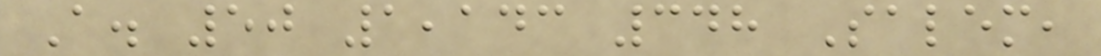A. 50 1,143 348 Salem,
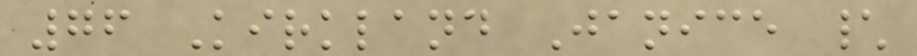76 Kirkland Janice \
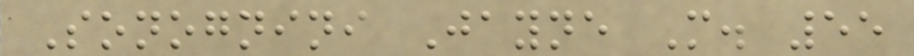Sonognini Jayne M. 55
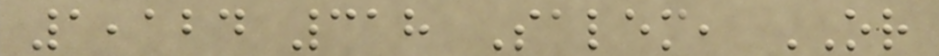1,124 318 Salem, OR
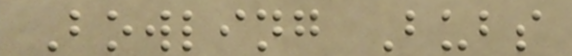Bowling Bubs
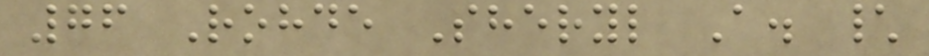76 Rohde Sheryl A. \
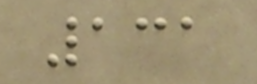131
